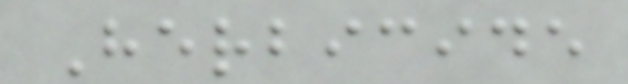Herbicide
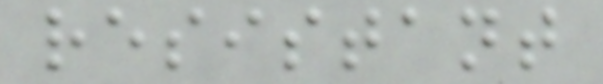resistant
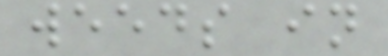weeds in
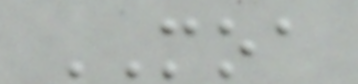MOA
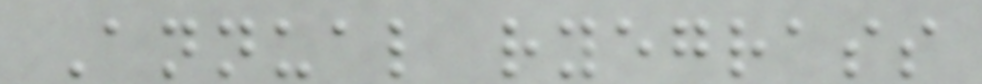Annual ryegrass
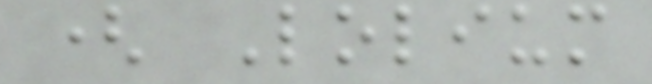( Lolium
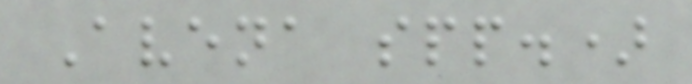Avena spp.)
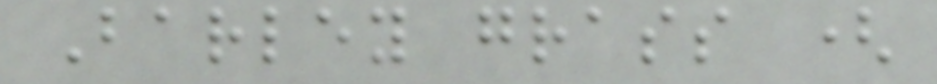Barley grass (
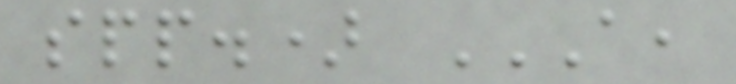spp.) A,
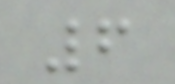6
